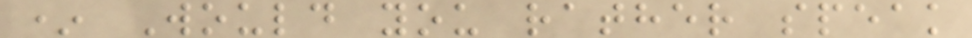* Would you rather speak
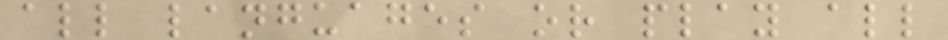all languages or play all
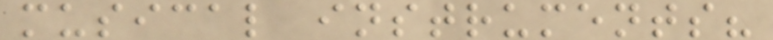musical instruments?
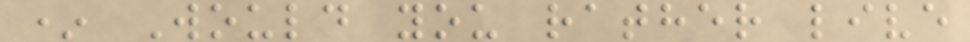* Would you rather live
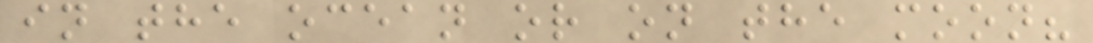in the ocean or on the moon?
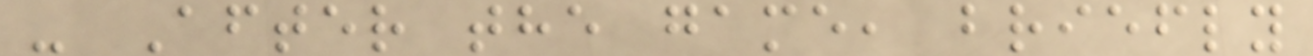- After the game, briefly
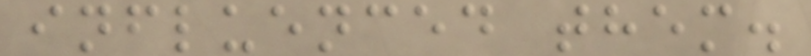influenced them.
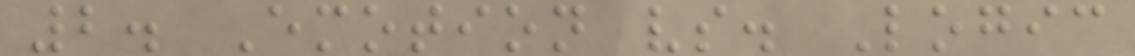2. Emotion vs. Logic
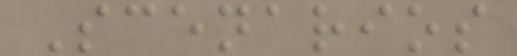Scenarios
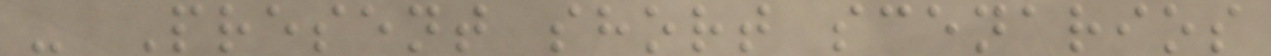- Present short scenarios
